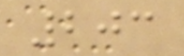203
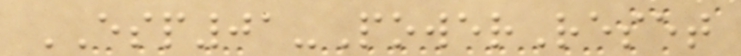ESP01-PowerReset
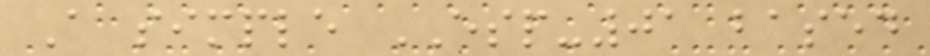A simple ESP-01 based
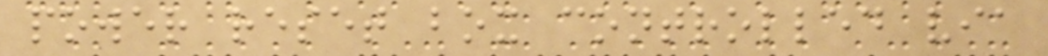power reset box controlled via
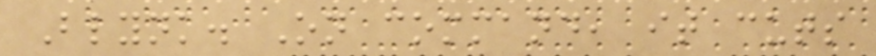Blynk. On command, it cuts
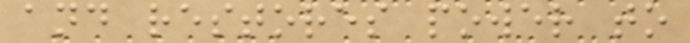and restores power to
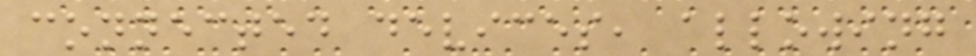connected devices, allowing
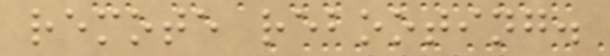remote rebooting.
